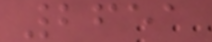2651
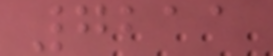7211
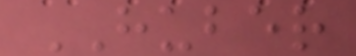HUBER
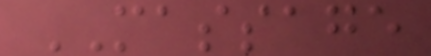MASSAGE
